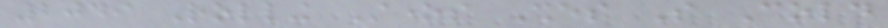2049 Rolling Stones Shes So Cold
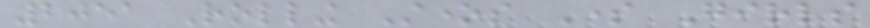2051 Rolling Stones Some Girls
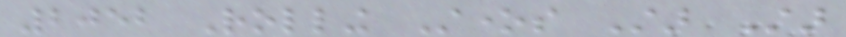2052 Rolling Stones Star Star
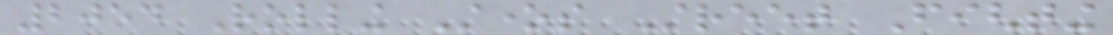2054 Rolling Stones Street Fighting
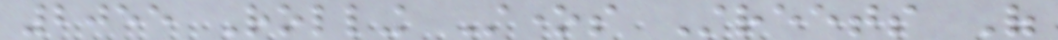2055 Rolling Stones Streets Of
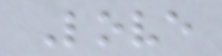Love
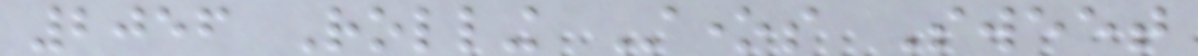2056 Rolling Stones Sweet
